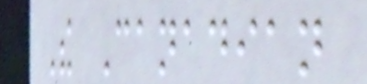The Canadian
